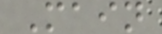Main
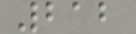212
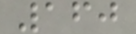160
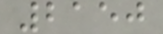2150
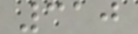310
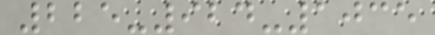225-924-1035
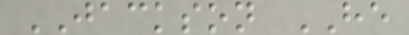JACKSON HE
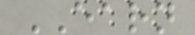EARN
